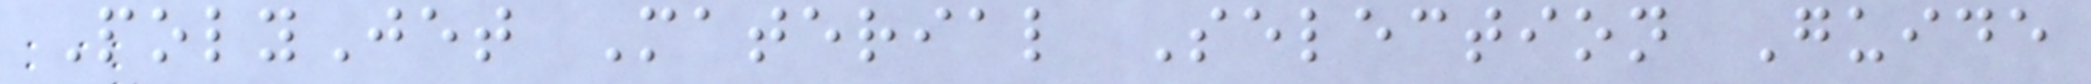PolyJet Material Selection Guide
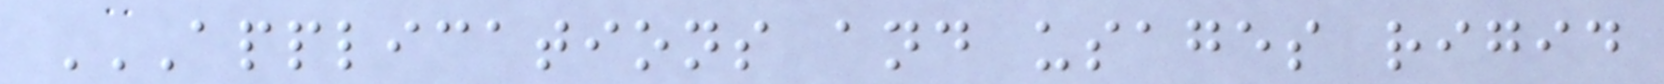APPLICATIONS AND USAGES RIGID
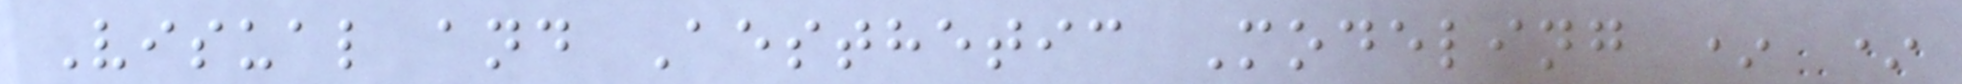Visual and Aesthetic Modeling * *
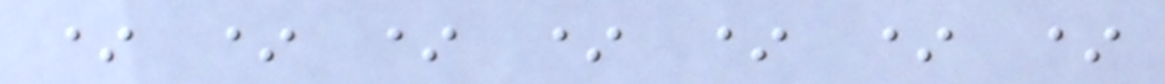* * * * * * *
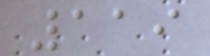119
